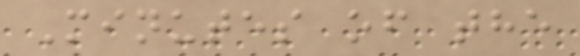Minutes of the
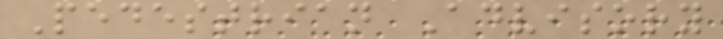Pedestrian Advisory
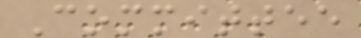Committee
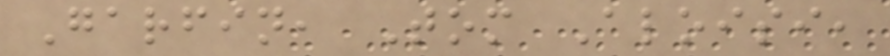Garfin, Tom Aloisi,
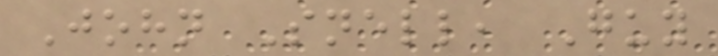John Snell, Guy
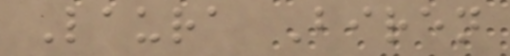Laura Biren
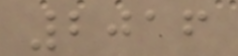2016
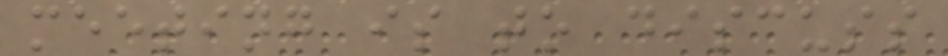meeting is to discuss
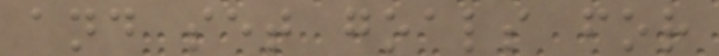and set goals for
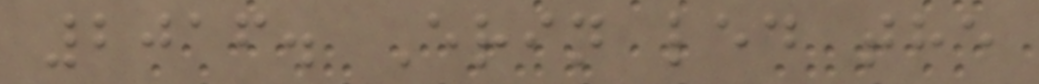2016. Erin led the
